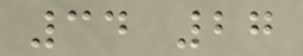34 27
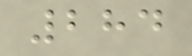284
